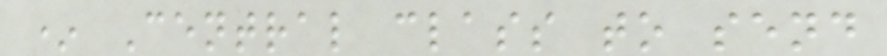* Central class to send
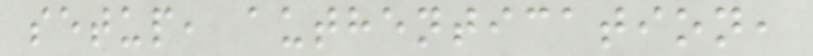setup, authentication,
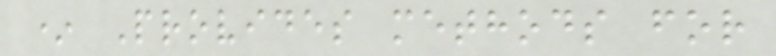* Provides methods for
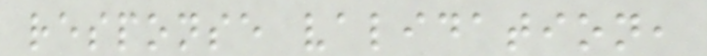response validation,
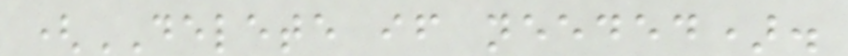(DELETE if needed).
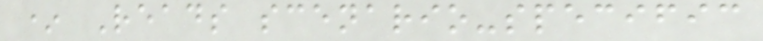* Reads scenario-specific
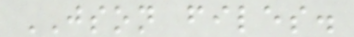JSON files.
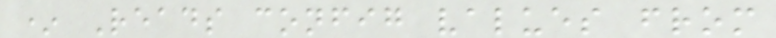* Reads config values from
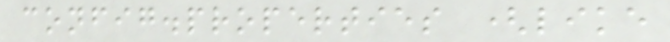config.properties (like
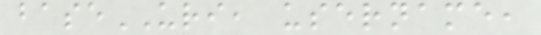baseURI, username,
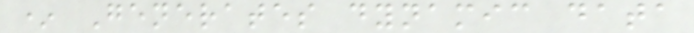* Generates dynamic data
